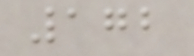172
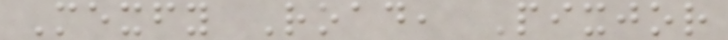Mexfy Road, Pixjor
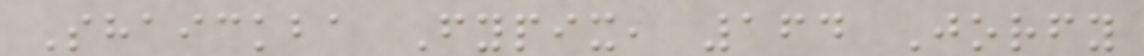Shaickba Fypix, 164 Jorfy
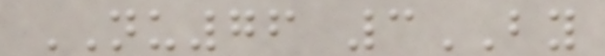NU76 3BY
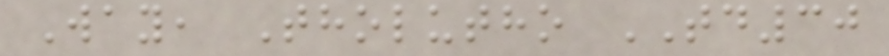Way, Tholutho TD30
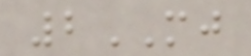2MJ
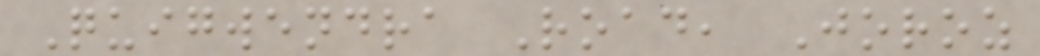Quigwendra Road, Joroz
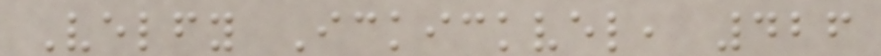Velfy Ickickvel, 426
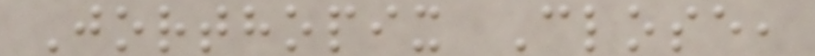Jorthopix Close,
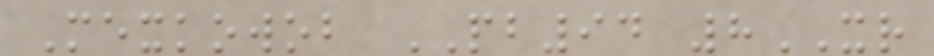Mexkowob PB94 8XR
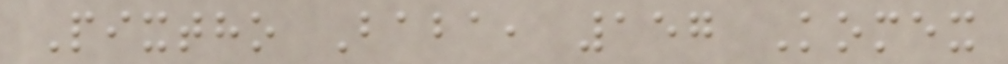Pixtho Baba, 157 Komex
